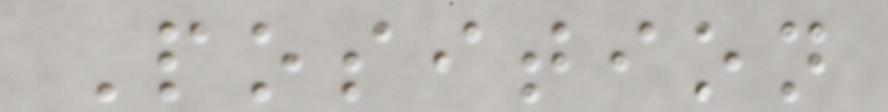Position
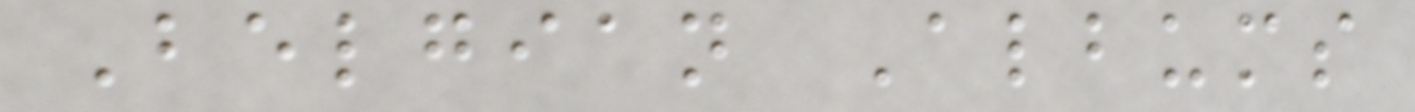Belgian Albums
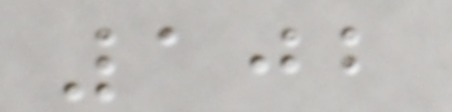102
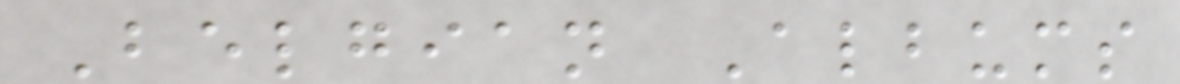Belgian Albums
